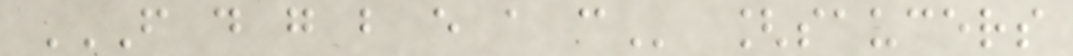F D G B E A C [saucers
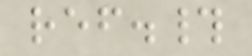ref.#
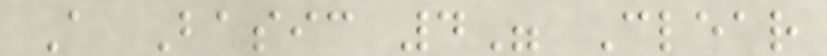A Basic 4" Clear
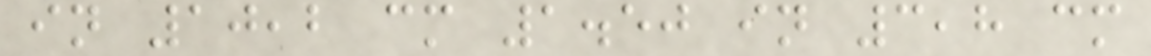in 10,2 cm 1.50 in 3,8 cm
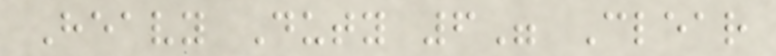Heavy Duty 6" Clear
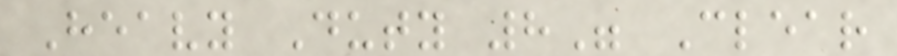Heavy Duty 8" Clear
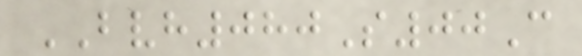BVH080S00C
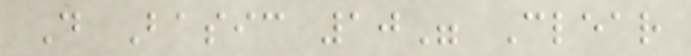D Basic 10" Clear
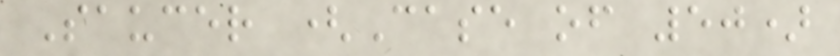Saucer (Case of 50)
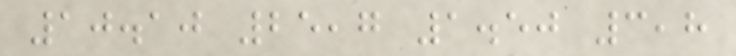10.10 25,7 1.50 3,8
